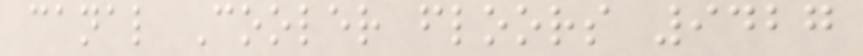canal Cooler floors 9427
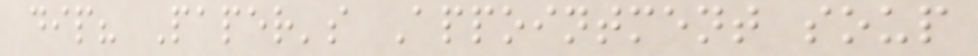dip? Paper's Appointment soup
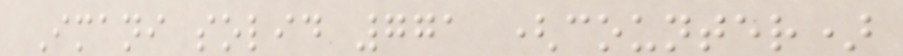Imani solid 771 (counter)
